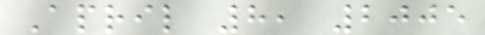April 8, 2005
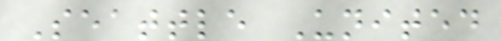Seattle United
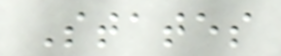States
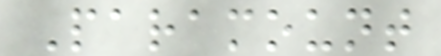Paramount
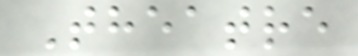Theatre
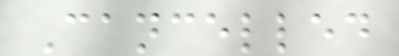Cancelled
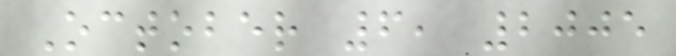October 6, 2005
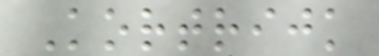Kortrijk
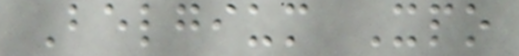Belgium Xpo
